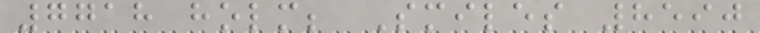7718 holm; Smiles 8590
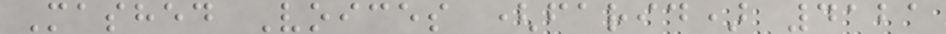Mashed Voices (farid) 4121
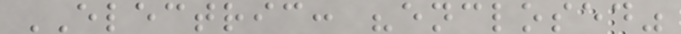ELECTRIC: "enclosed"
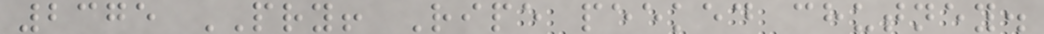2375 PRY! Ripe peeked chutney.
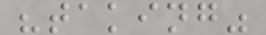"taking"
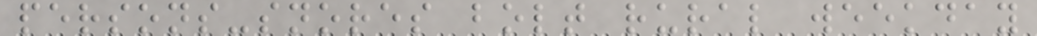persons-snores bolt rural weekday
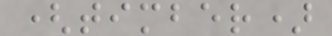(timber)
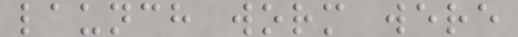launch worm were
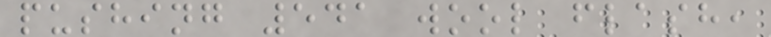pushing 541 wool flash,
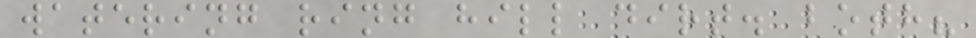watering ring hill dirt. both?
